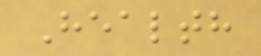Health
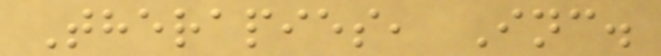Therapies, Inc.
